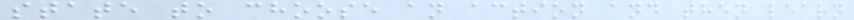state to choose an action and then learn
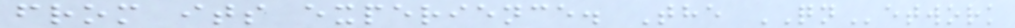from its experience. The QNetwork
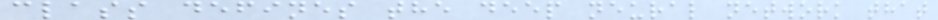class defines the deep neural network that
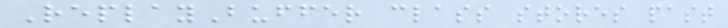ReplayBuffer class stores past
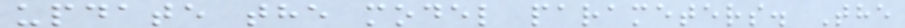update the model parameters. The
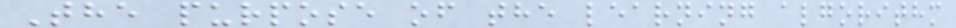The purpose of the learning algorithm
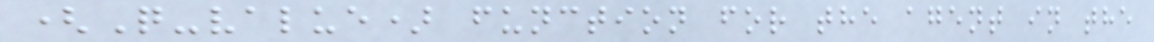(Q-value) function for the agent in the
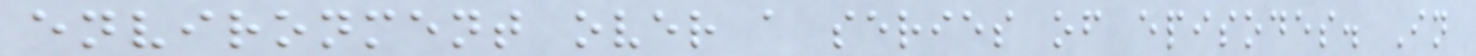environment over a series of episodes. In
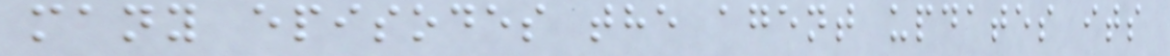many episodes the agent updates its
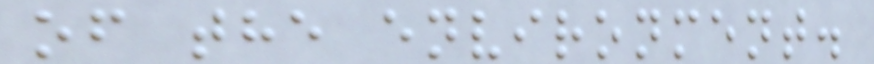of the environment.
